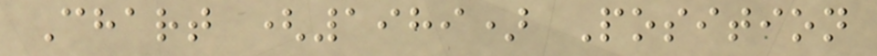Chart (1989) Position
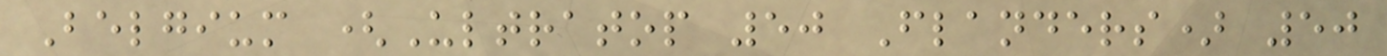Belgium (Ultratop 50 Flanders) 50
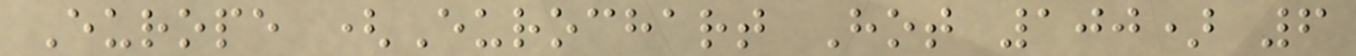Europe (Eurochart Hot 100) 6
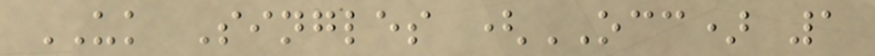UK Singles (OCC) 1
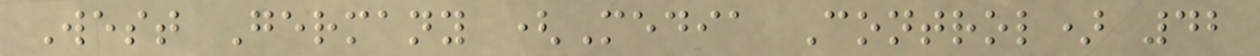West Germany (Media Control) 42
